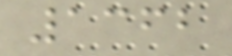1362
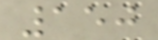150
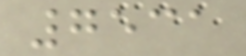7531
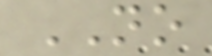NO
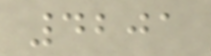4201
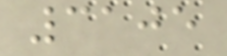3105
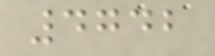4742
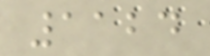1124
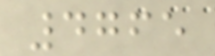4765
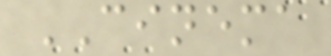CINEMA
